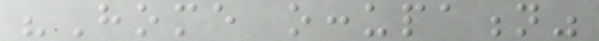"Home occupation"
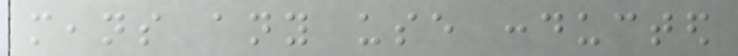means any use conducted
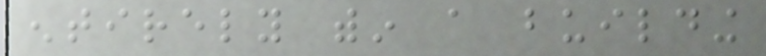entirely within a building
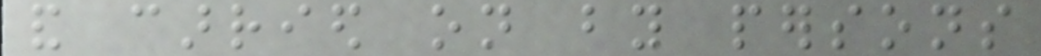and carried on by persons
